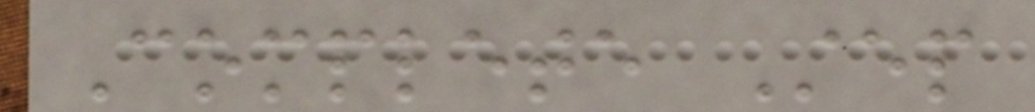Complete Step
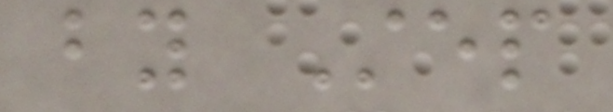by Step
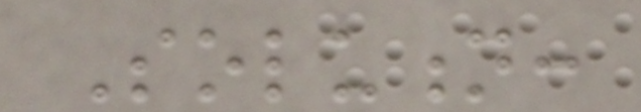Solution:
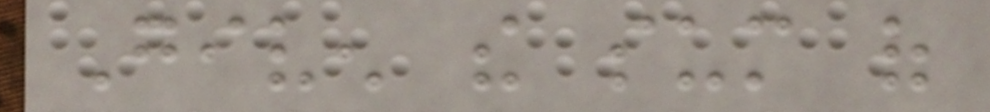Given the sum of
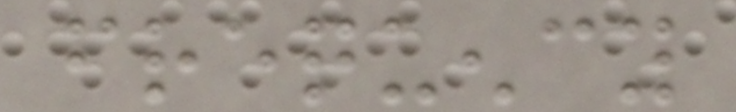frequency
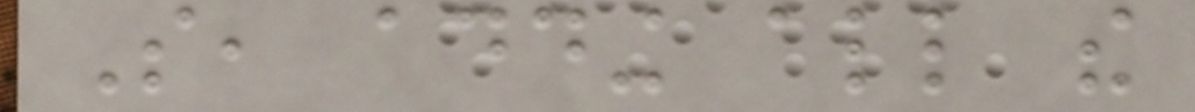So, adding all the
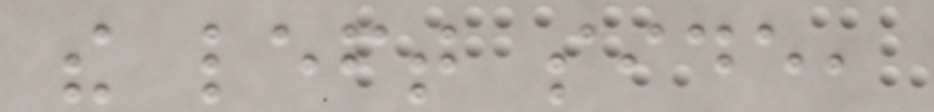the left side,
